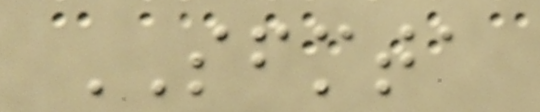SFMTA
